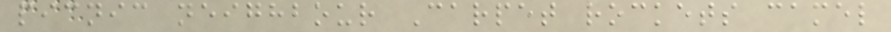picnic neighbour Carpet rockets camel
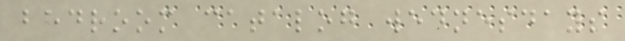bedroom catalog wednesdays
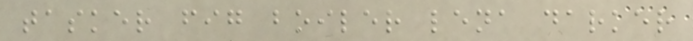tasker fig boiler lena darker
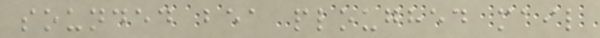sounded bea ploughed mail
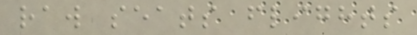raw seats flights
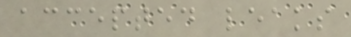accepted leaks
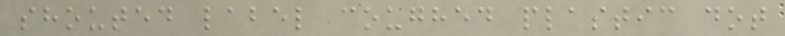shouted label coughed plastic dot
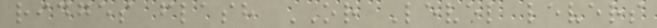ridges flash OR Level levers
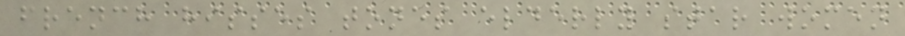french hisses tones elderly star women
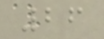26
